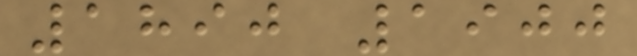1890 1900
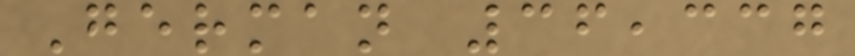German 36,337
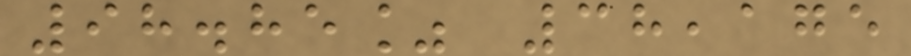98.85% 38,175
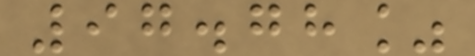97.78%
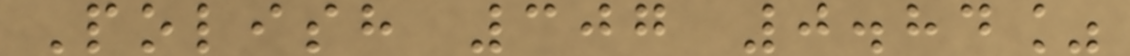Polish 307 0.84%
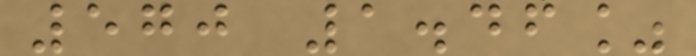570 1.46%
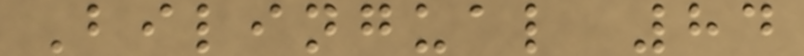Bilingual 84
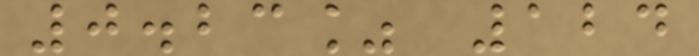0.23% 124
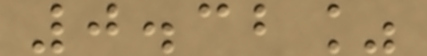0.32%
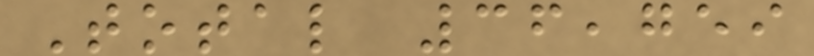Total 36,759
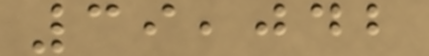39,042
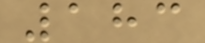183
